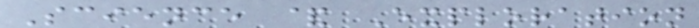Science & Exploration
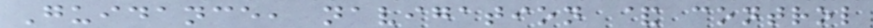Guidance, navigation & control
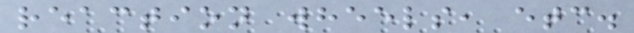reaction wheels, etc.
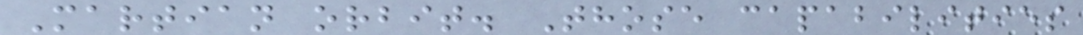Martian orbit. Those capabilities
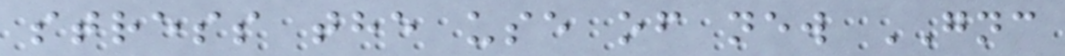stress the use of new GNC
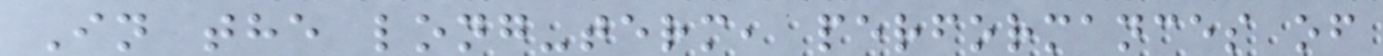In the long-term, performances of
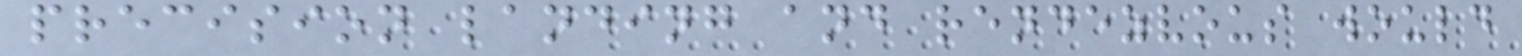precision landing and rendezvous would
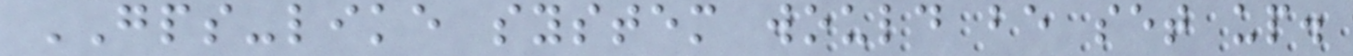GPS-like system would be set up.
